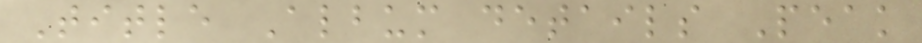Title Album details Peak
